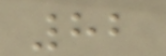82
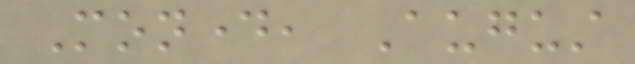Monday, August
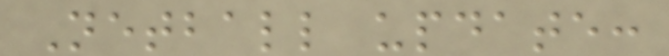Netball update:
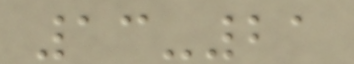13-21
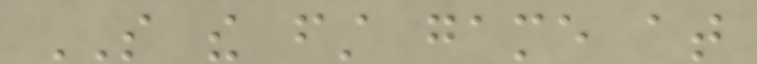SO the first game at
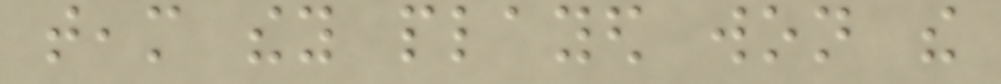team they played won the
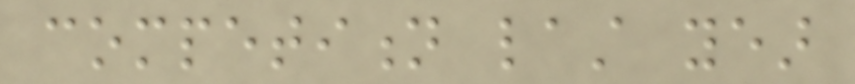competition last year
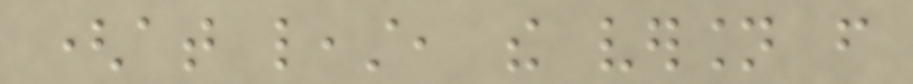(at least, the version from
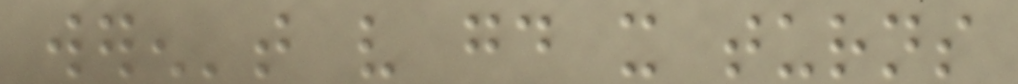weren't very good it turns
